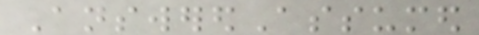AnsweredAssumed
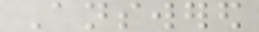Answered
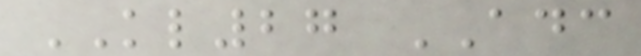KL27 ADC
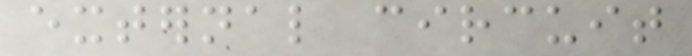external circuit
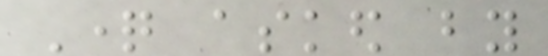Question asked by
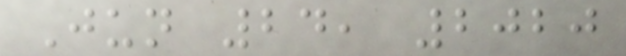Jun 24, 2020
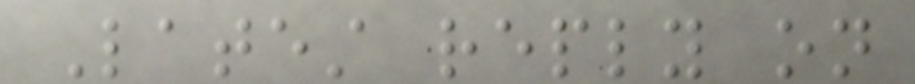Latest reply on
